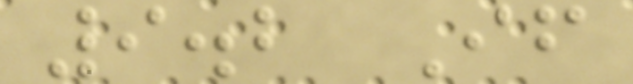9.2 If
